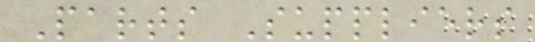Parts Suppliers
